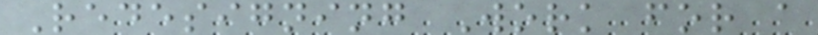Redesigning Work for a
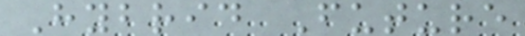Hybrid Future
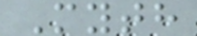Myth
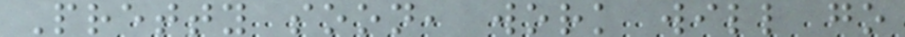Pretty soon, work will go
